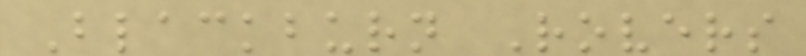Blackburn Rovers
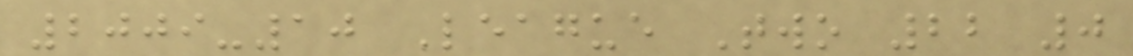2009-10 League Two 22 0
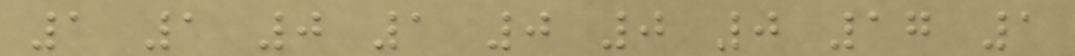1 1 0 1 0 0 0 17 1
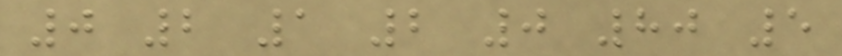0 2 1 2 0 80 5
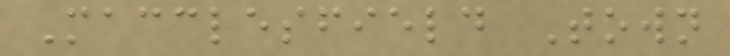Macclesfield Town
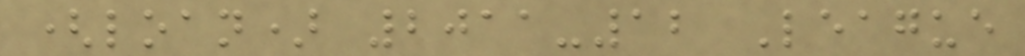(loan) 2011-12 League
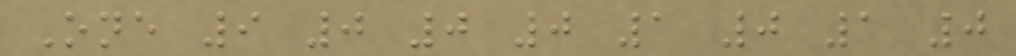One 9 0 0 0 1 0 1 0
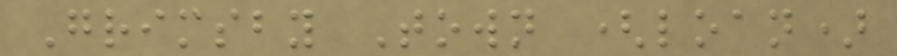Grimsby Town (loan)
